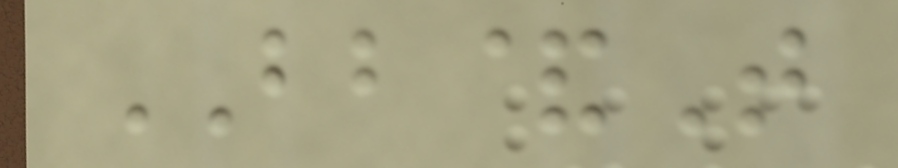BB&T
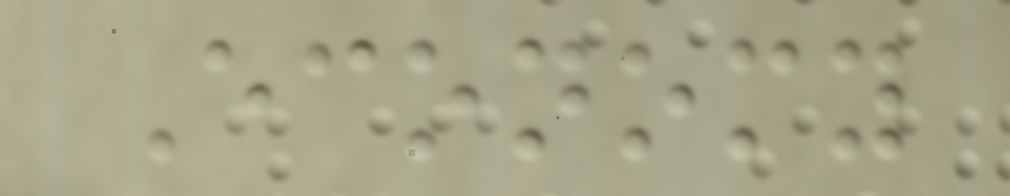Economy
